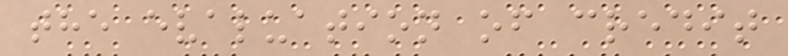the evaluation of credit
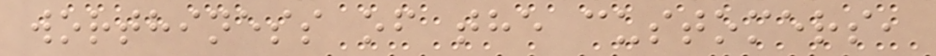worthiness of the customers,
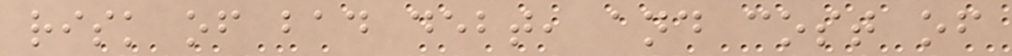risk of bad debt, and cost of
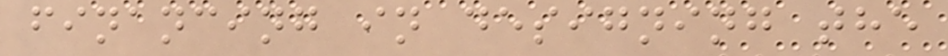financing in designing the
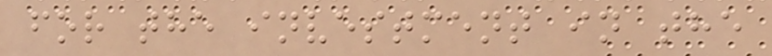for the investment in the
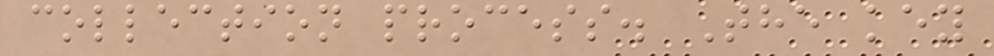collection process. The key
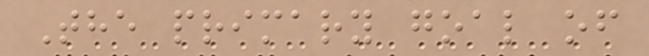The primary goal of
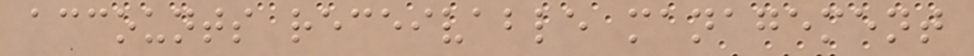accounts receivable management
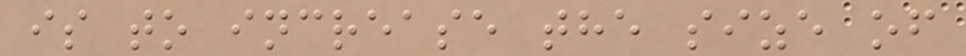is to increase the size of
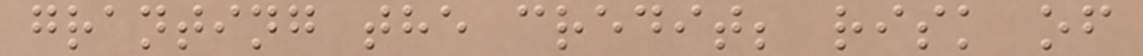granting the credit; risk of
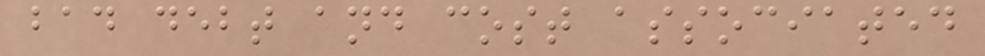bad debt and cost associated
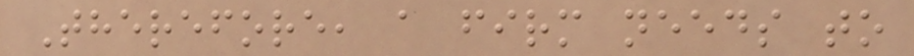Therefore, a firm needs to
